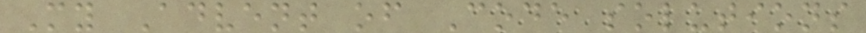My Advent of Code solutions
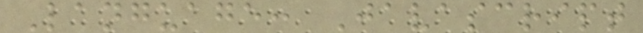Language: Javascript
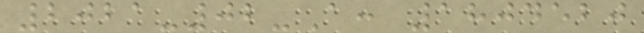2021-02-A: 1804520
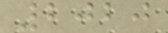2020
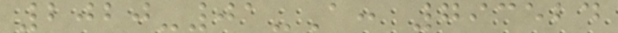2020-01-A: 793524
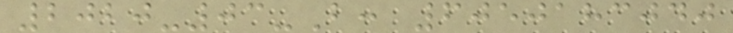2020-03-B: 6050183040
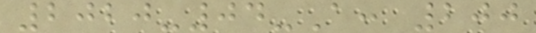2020-04-A: 200
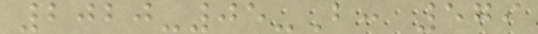2020-05-B: 579
